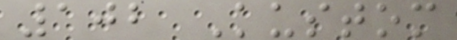102 Kustom
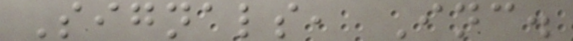Signals, Inc.
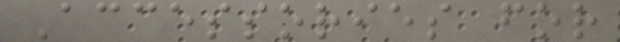Accessories for
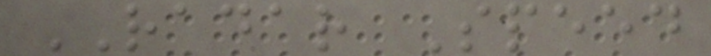RADAR Speed
